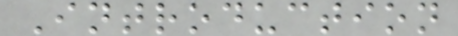Introduction
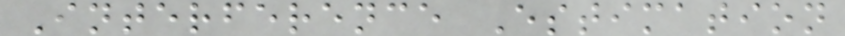Interference Estimation
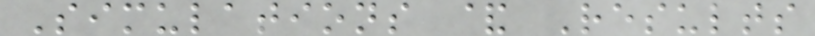Simulations & Results
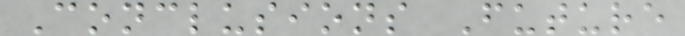Conclusions Future
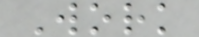Work
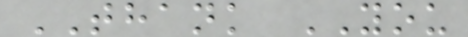THANK YOU
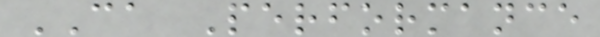CA Performance
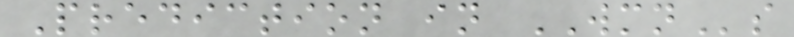Prediction in WMNs
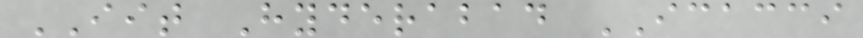IIT Hyderabad ICACCI
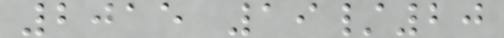2015 19/20
